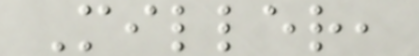Miller,
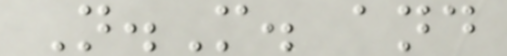N.M. and
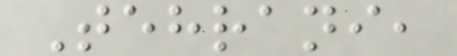Tehrani,
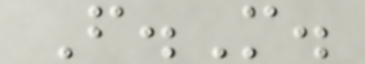F.M.
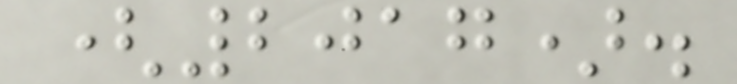(2017).
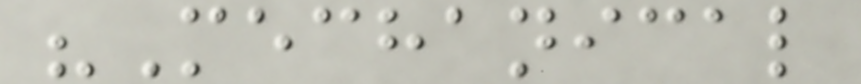"Mechanical
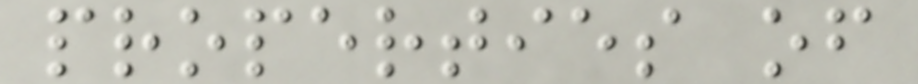properties of
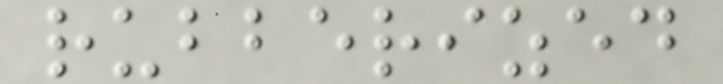rubberized
